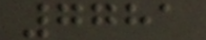7781
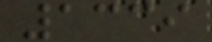1339
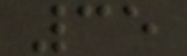35
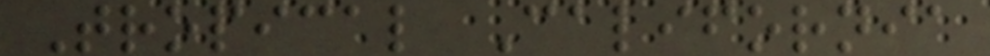Tropical California
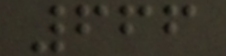666
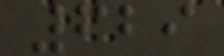629
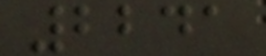2241
